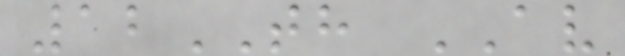12TH AV
